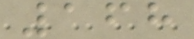168
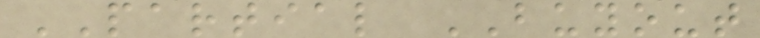PARTIAL BUYOUT
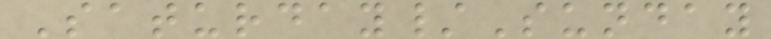Saturday/Sunday
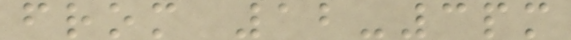from 12-3pm
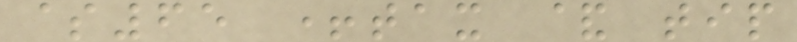$65 +tax & tip
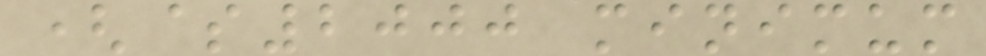($2000 minimum
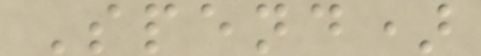Spend)
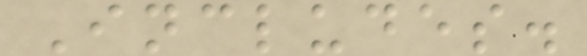Includes.
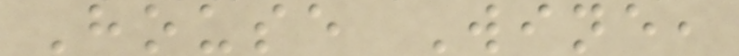House Wine,
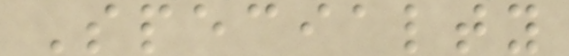Specialty
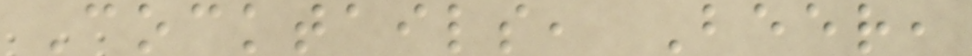Cocktails, Beer,
